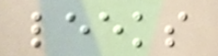leeks
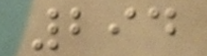294
